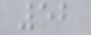52
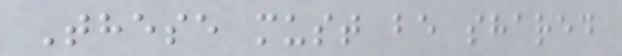These must be shared
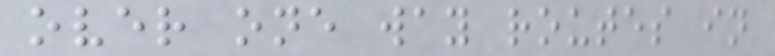over one way routes in
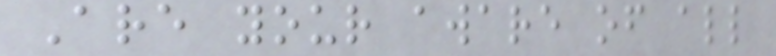Are your aware of all
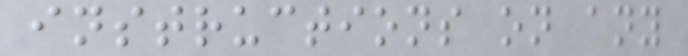instructions on any
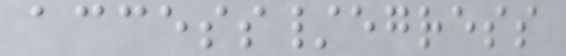access/egress
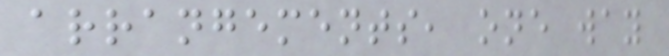arrangements, one way
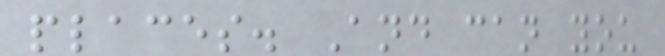places. And can you
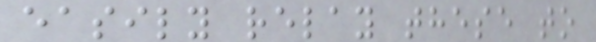easily relay these to
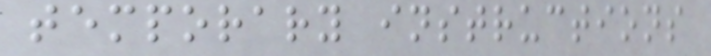temporary instructions
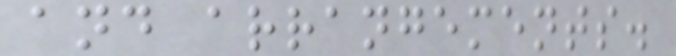and arrangements.
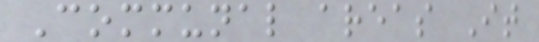Communal areas It
